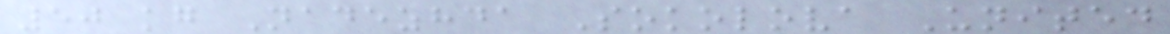50 kg Nadezhda Sokolova United
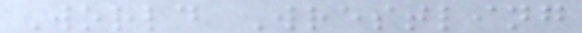World Wrestling
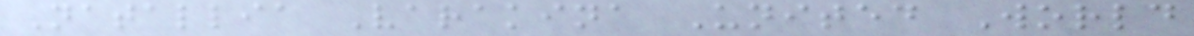Natallia Varakina United World
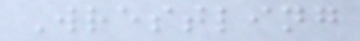Wrestling
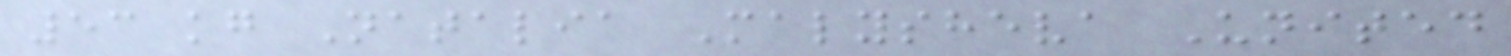53 kg Natalia Malysheva United
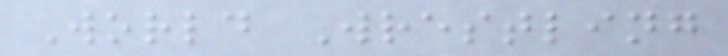World Wrestling
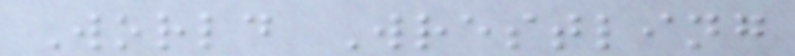World Wrestling
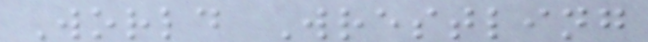World Wrestling
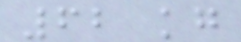62 kg
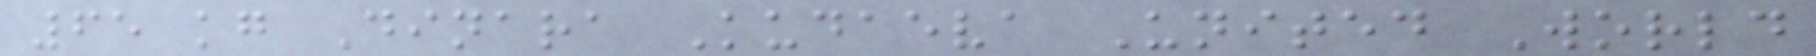65 kg Dinara Kudaeva United World
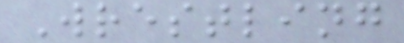Wrestling
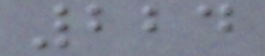224
